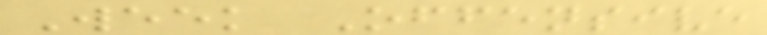Week Offensive
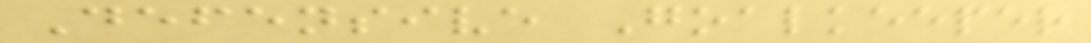Defensive Goalkeeper
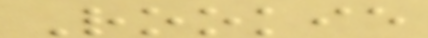Rookie
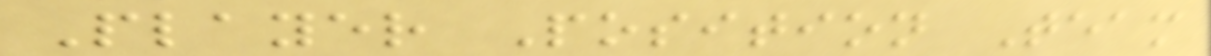Player Position Team
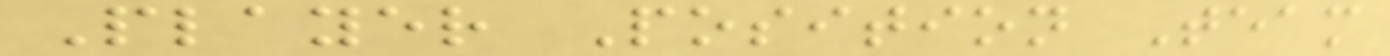Player Position Team
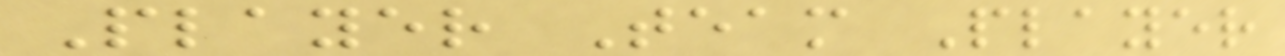Player Team Player
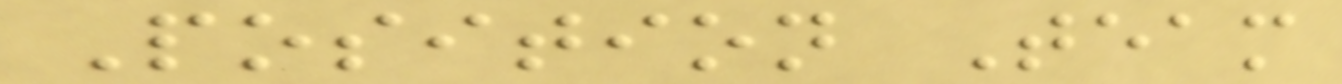Position Team
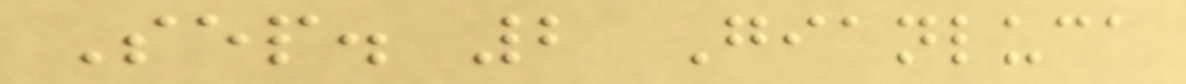Sep. 2 Gianluca
